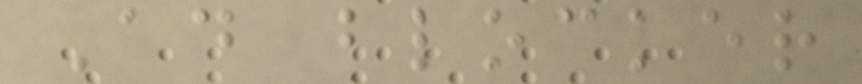Ad blocker
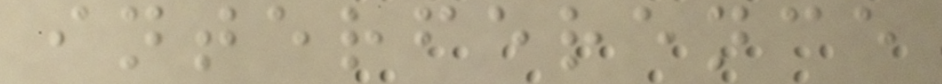interference
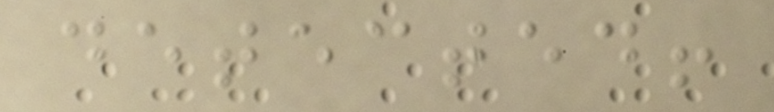detected!
